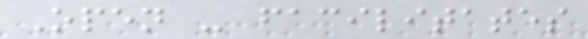Open - facilitates
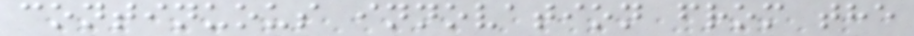continuous innovation from the
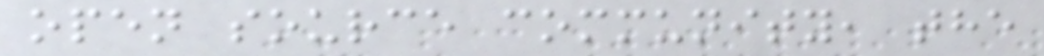open source community, the
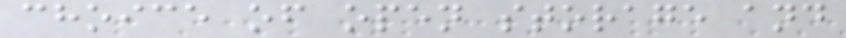choice of open storage and
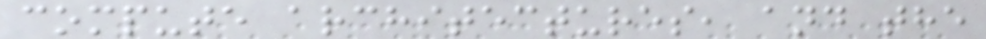compute architectures, and the
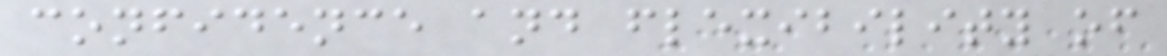confidence and flexibility of
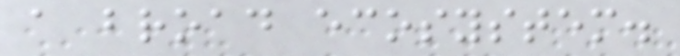a broad ecosystem.
